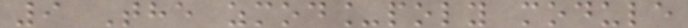9 The zmod_poly module
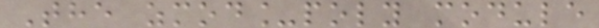The zmod_poly module
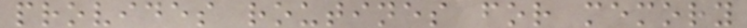provides routines for memory
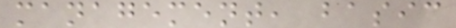management, basic
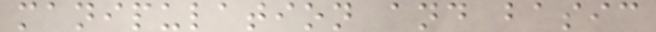manipulation and basic
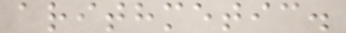arithmetic.
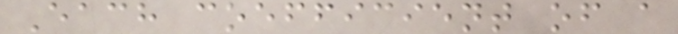Each coefficient of a
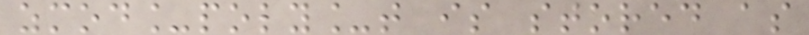zmod_poly_t is stored as
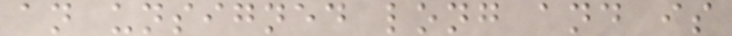an unsigned long and is
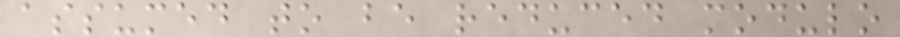assumed to be reduced modulo
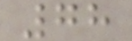78
